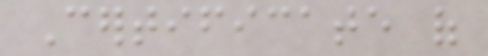Certificate of
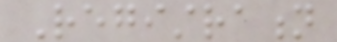Registration
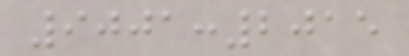9001:2015
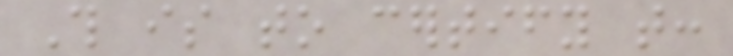This is to certify that:
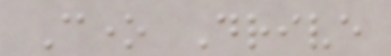Cone Drive
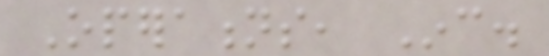Operations, Inc.
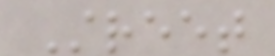Street
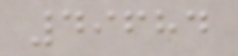49684
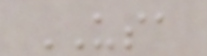USA
